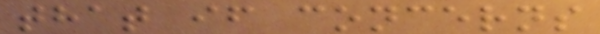that if concerns
